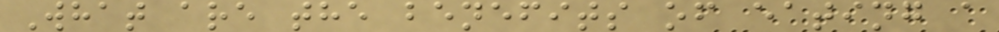What are the benefits of eating a
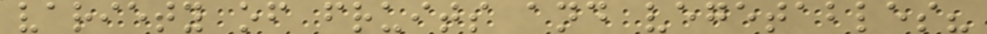variety of fruits and vegetables?
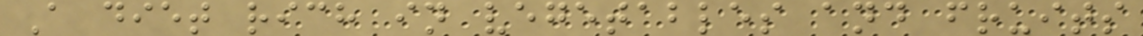A diet rich in vegetables and fruits
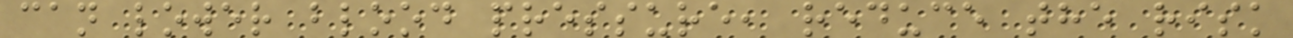can lower blood pressure, reduce the risk
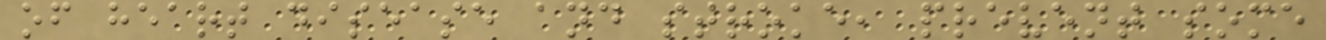of heart disease and stroke, prevent some
